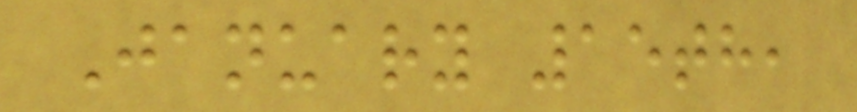January 15th,
